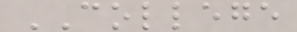COLLEGE
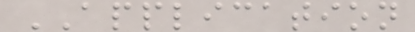APPLICATION
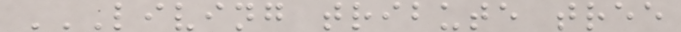LIVING TRIBUTE TREE
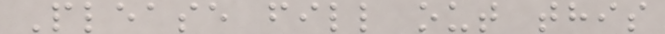Please fill out this
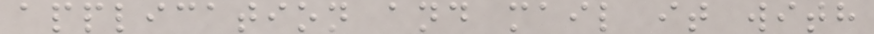application and mail it with
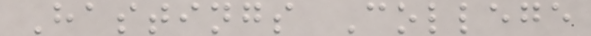Hastings College
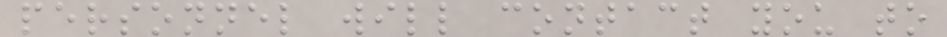personnel will contact you to
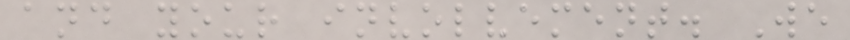and your involvement. We
